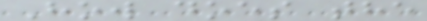How does the
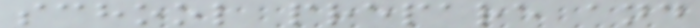school prepare and
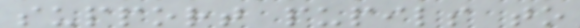support pupils to
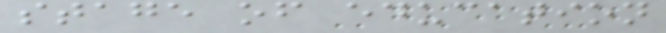stage of education
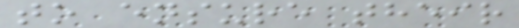to ensure their
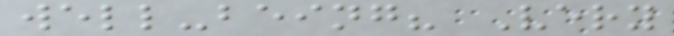well-being? Very
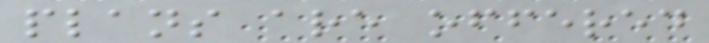plans are offered
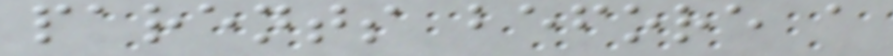parents before a
